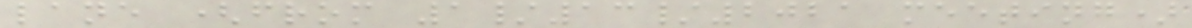lane (from 1/13/2021 meeting)
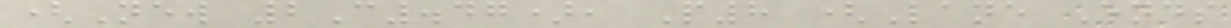(New 2C.47), P8 (Lane Ends
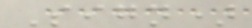Sign)
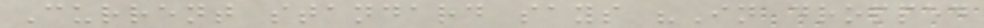Current standard says "In dropped
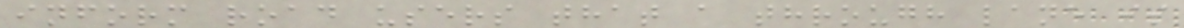inform road users that a through lane is
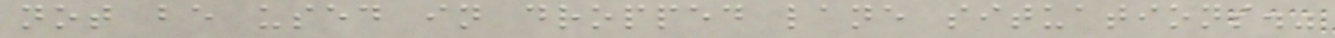not be used in dropped lane situations."
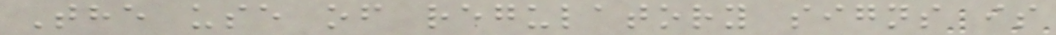The use of regulatory signs is
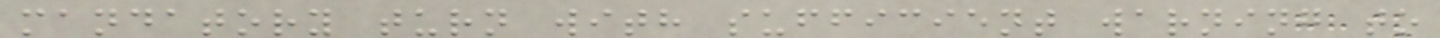mandatory turn with sufficient warning to
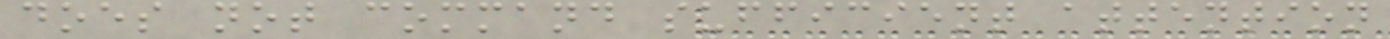does not command sufficient attention
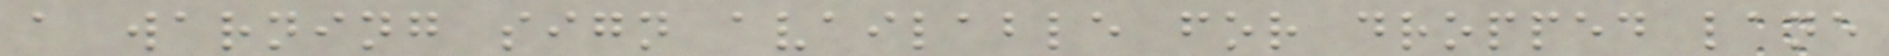a warning sign available for dropped lane
